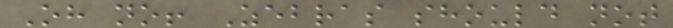Oh no! Zebras should not
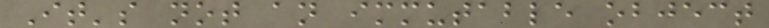It's not an immutable object
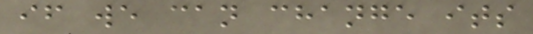if we can change its
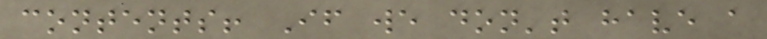contents! If we don't have a
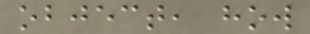object, how
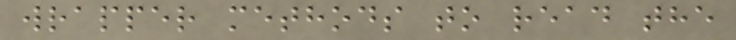wrapper methods to read the
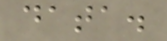data.
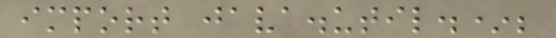import java.util.*;
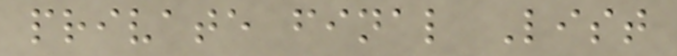private final List
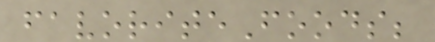favoriteFoods;
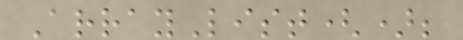ArrayList();
